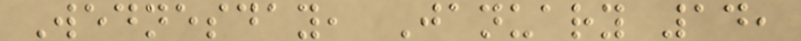Wednesday, January 14,
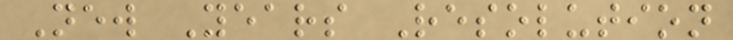New Years Resolution
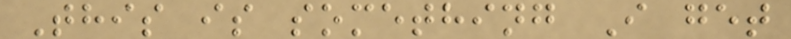This is something I get
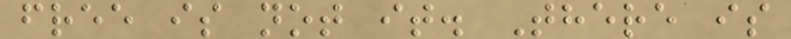free is not it. There is
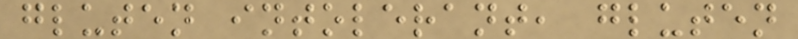gluten intolerant, gluten
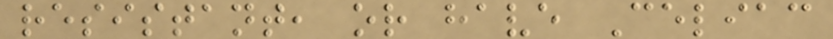resistant, or have Celiac
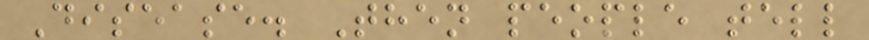Disease. Then people tell
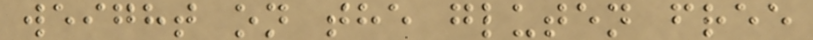weight on the gluten free
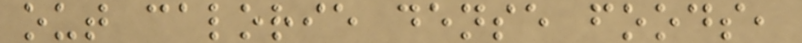out calorie dense foods,
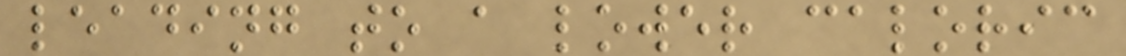leading to a lower caloric
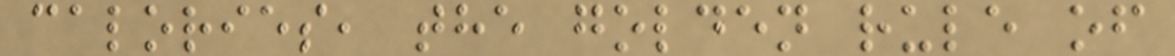calories, the golden rule of
